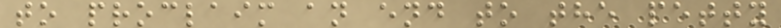to proclaim an end to the petty
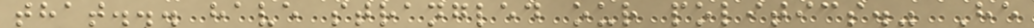that... have strangled our politics." He
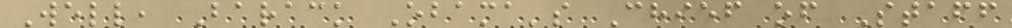Well, Barack Obama's Chief of Staff
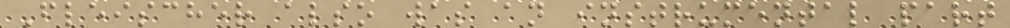Fleischer also was an instrumental part
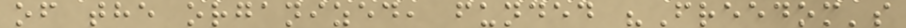of the organized, funded "Freedom's
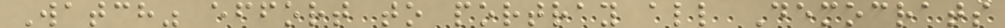Watch" effort to portray all Democrats
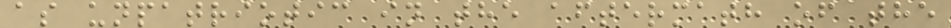as unpatriotic in the aftermath of the
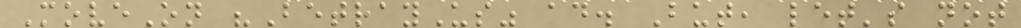MoveOn "BetrayUs" ad. But, let's not
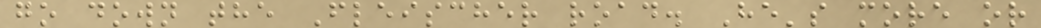go down the Fleischer road. He's more or
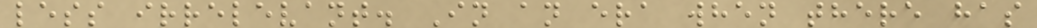less irrelevant. In an era when there has
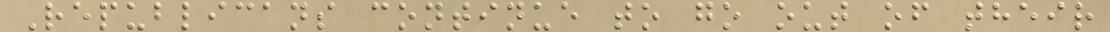Republicans continue to go out of their
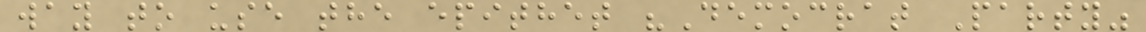way to use the epithet "Democrat Party"
